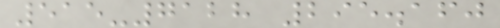515-7128 295.160
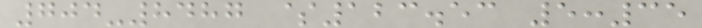704-8487 $123.53 5:35
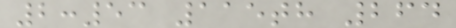2:53 115th 264
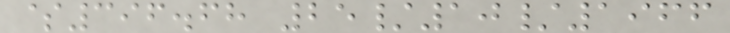$396.68 25/10/1966
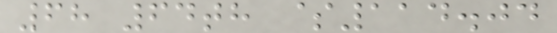68 64th $114.04
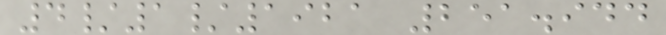4/1/1921 251.944
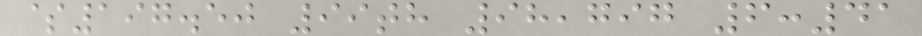$197.50 99th 98,797 6:41
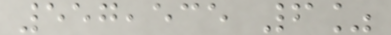557,535 6%
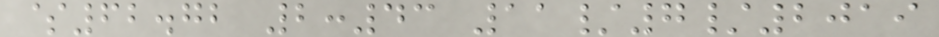$62.72 2:43 11/7/2019
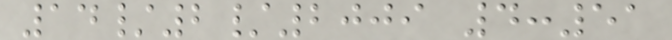14/2/2009 4:51
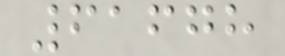61678
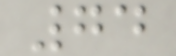74
